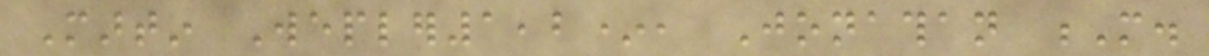Martin Wepler1,2*, Jonathan M.
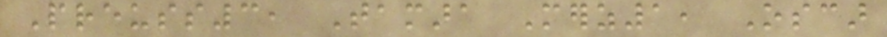Preuss3, Tamara Merz1, Oscar
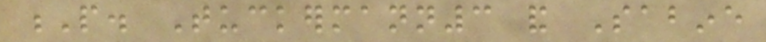P. Tuckermann3 and Sabine
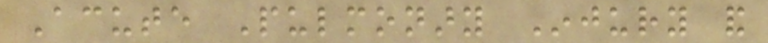Acute Pulmonary Injury and
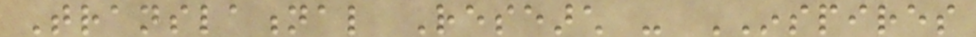Translational Research - INSPIRES
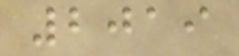2019
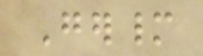Germany
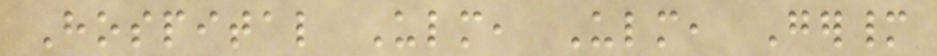Hospital Ulm, Ulm, Germany
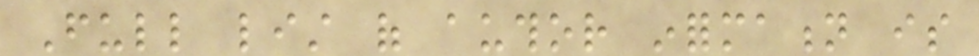Full list of author information is
